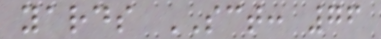yards SCT: 76
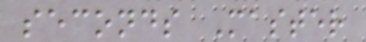seconds Master
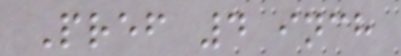Pref 4 inch
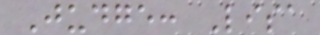Judge: Lisa
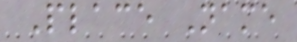Place Name
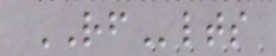RFlts
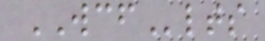WCFlts
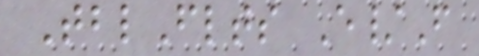TblFlts E/F
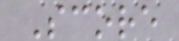Score
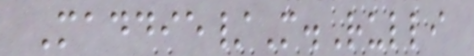Maddie/M.Rulli
